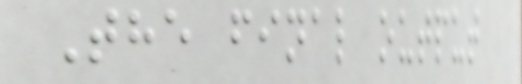The final output
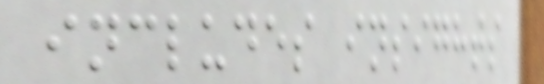includes insights
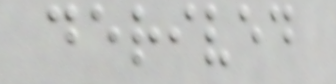derived
